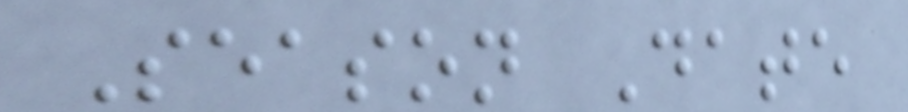Season Date
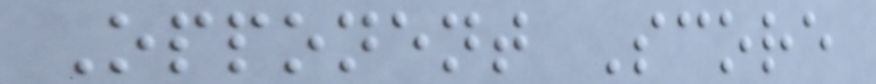Opponent Score
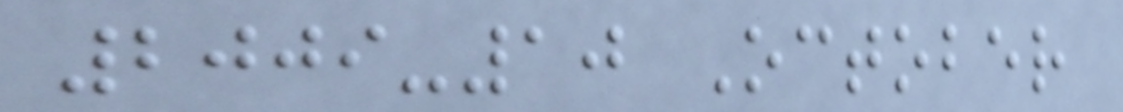2009-10 October
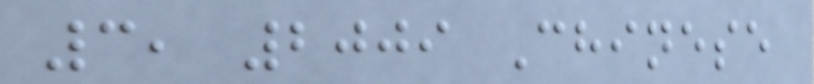3, 2009 Chinese
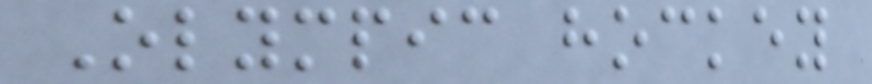Olympic hockey
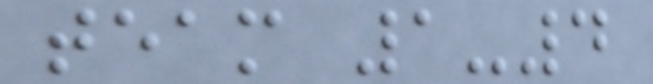team 1-4
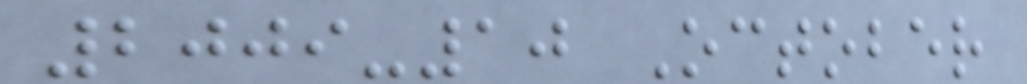2009-10 October
